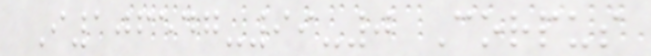I106547-99-0 Corpus
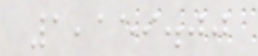1,159.00
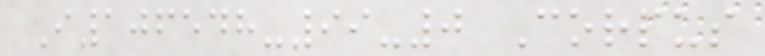I106548-99-0 Corpus
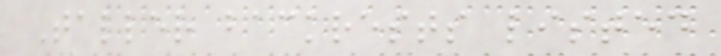Taller backrests listed
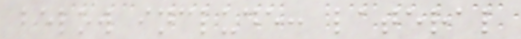below include: lateral
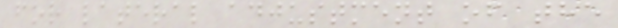for lateral adjustment of the
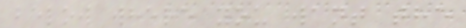below where you want the
